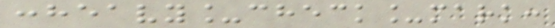:heavy_check_mark:
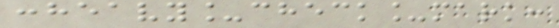:heavy_check_mark:
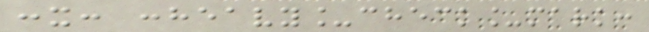:x: :heavy_check_mark:
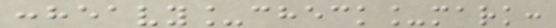:heavy_check_mark:
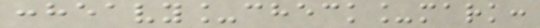:heavy_check_mark:
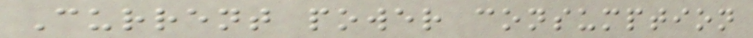Current power consumption
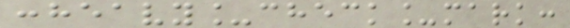:heavy_check_mark:
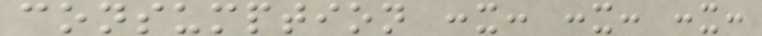consumption :x: :x: :x:
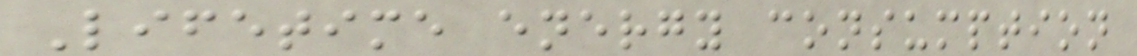Lifetime energy consumption
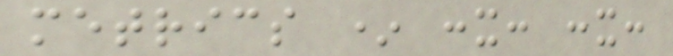metrics * :x: :x:
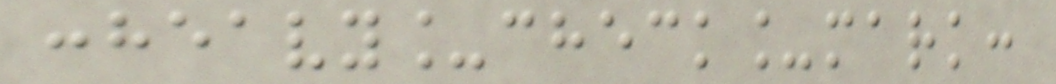:heavy_check_mark:
